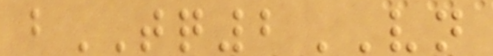bTQ2VN
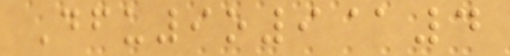Dfu9o9@4
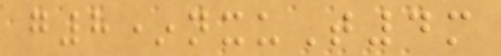g8*nxuT4m
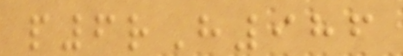p6rH986
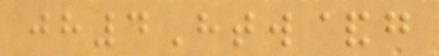jh4Htw&g
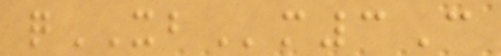qXBm3C
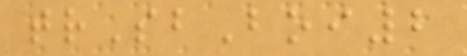trSbBoi2
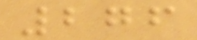276
